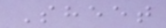Sheet
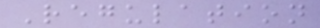Regulation
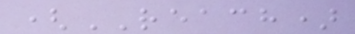(REACH)
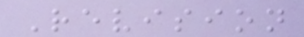Revision
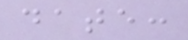date:
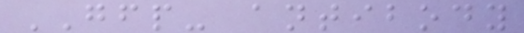GFP- antibody
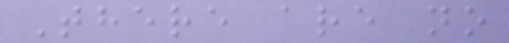There are no
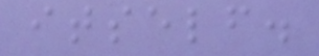itself.
